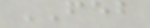FEB
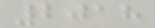2018
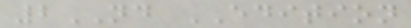2ND EDITION
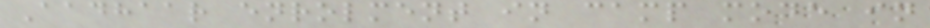Aadhaar enrolment in camp mode in
